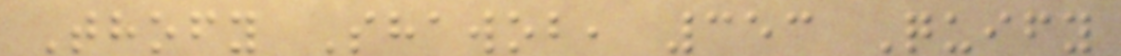Thofy Shawob, 353 Quify
